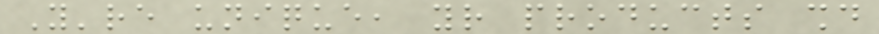You're unique, your products should
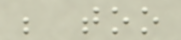be too
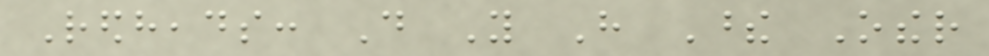Redheads: Do You Have These Other
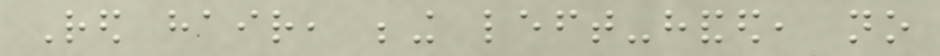Red hair, being left-handed, no
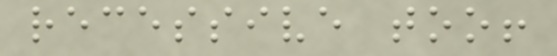recessive too!
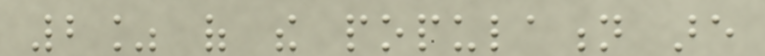2% of the population are
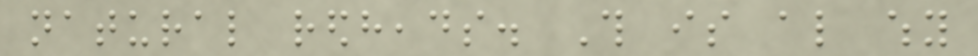natural redheads. This is also why
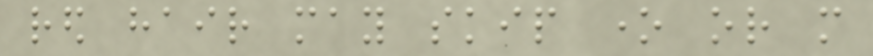red hair may skip one or more
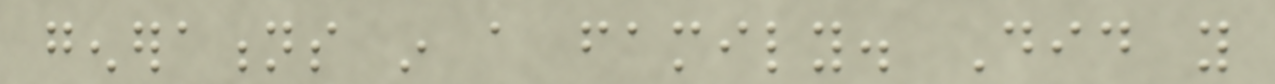generations in a family. Did you
